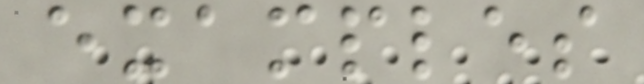examples
